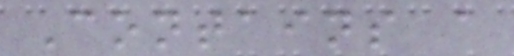Contains a
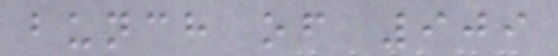bunch of 909
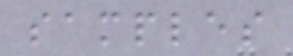samples
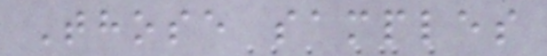Those samples
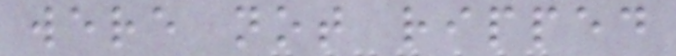were not ripped
